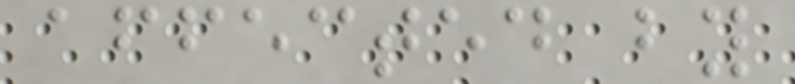affected by
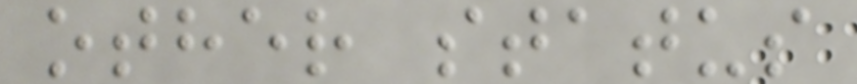other status
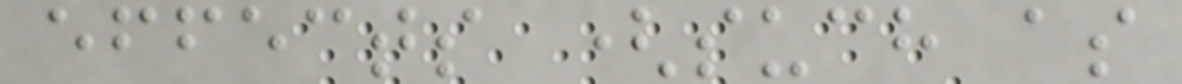effects (such as
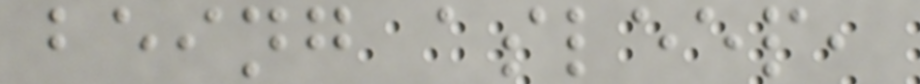being asleep,
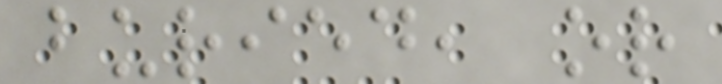buried, or
